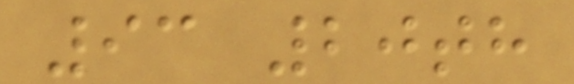93 20th
